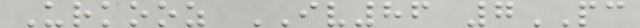Urkooz IV86 7PC
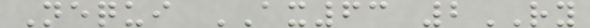Nequi AX63 2RY
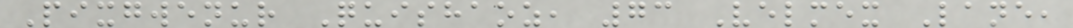Pixgwenur Quishaoz, 73 Velmex Lane,
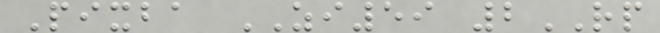Pixba ZI59 2RP
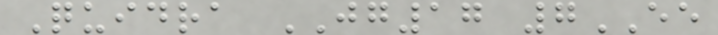Quidra JG17 7EE
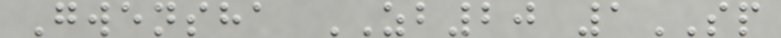Gwensha ZB20 1SP
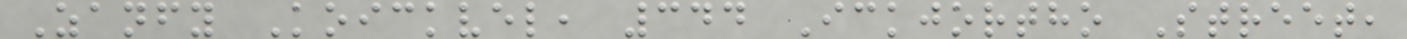Zanfy Koickvel, 344 Ickjortho Street,
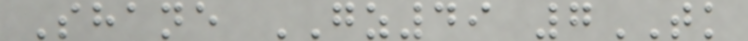Shane GZ49 7TK
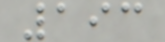193
